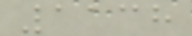1138
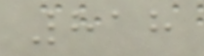818
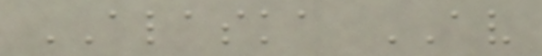ALASKA AV
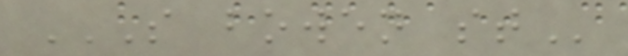S BOWEN ST
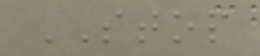STOP
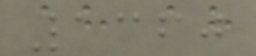1360
